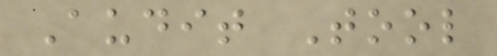Audit Tool
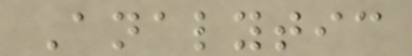Analytic
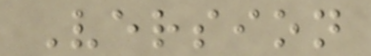Version
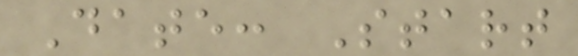Date: Start
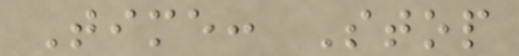Time: Stop
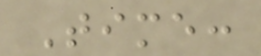Time:
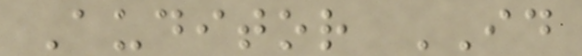Auditor ID
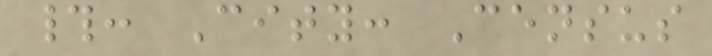#: City: Census
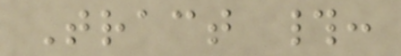Tract #:
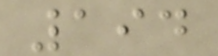194
